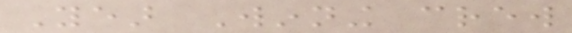Year Winning crew
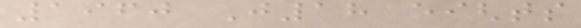1960 J18 eights
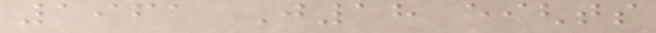1961 J18 eights
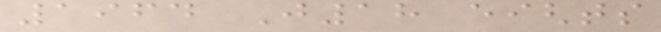1964 J18 eights
